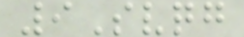9Svqg
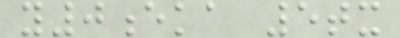y0eka 5tx
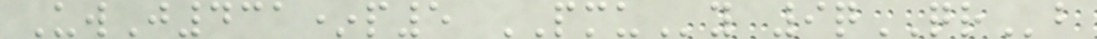UwJ431*p5 PMUy 9qQRb
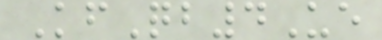KfQb4Ue
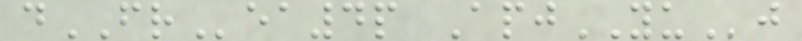dFRea4p ApjYUj
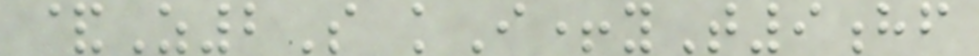&Z2S kI+yT9hf
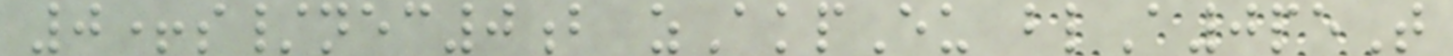0+s/nec0b zAkpEu blA0peT
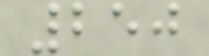250
